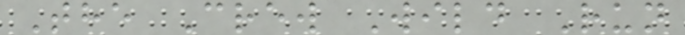The Crew Wild Run
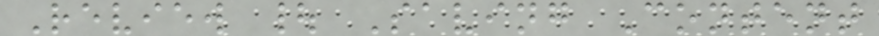Review | Saving Content
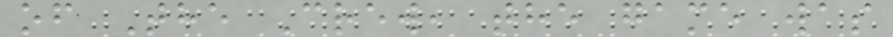of The Crew, the game was
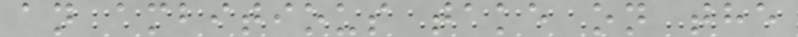an ambitious take on the
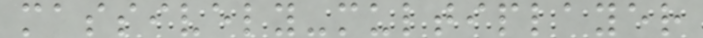massively-multiplayer
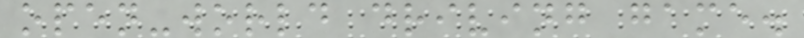open-world driving game.
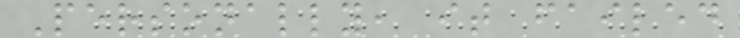Personally, it failed
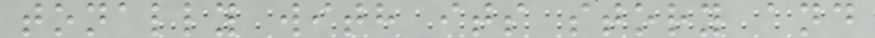tonally with its story and
